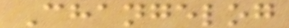Changelog
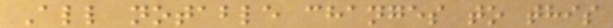All notable changes to this
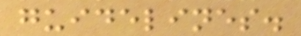guidelines.
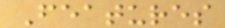Features
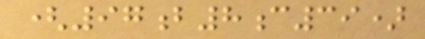(97b8c39)
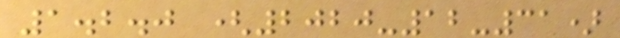1.2.0 (2020-12-31)
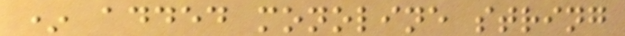* added monoline string
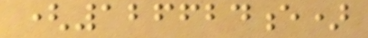(126624e)
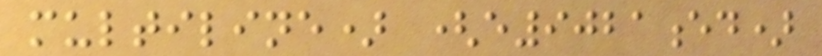multiline) (e9021ed)
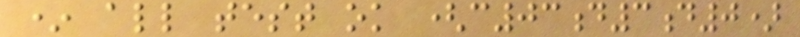* all test ok (c03d3d0)
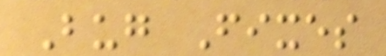Bug Fixes
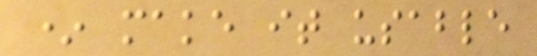* make it usable
